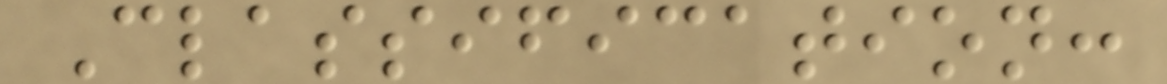Classification:
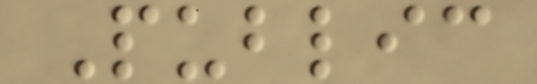Public
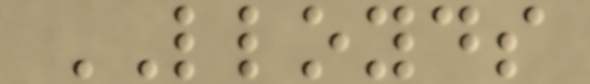LLOYDS
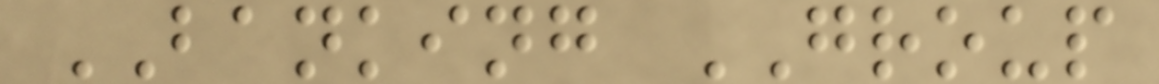BANKING GROUP
